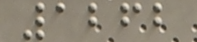1262
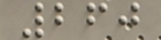260
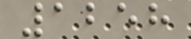1258
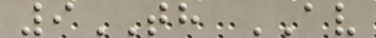9TH AV
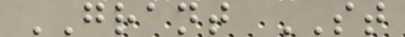GRANT ST
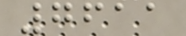7611
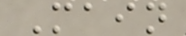Main
